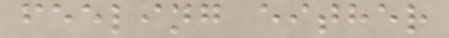feeling either
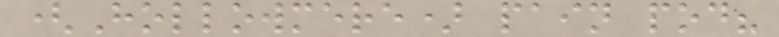(Hollowmere) pain pod?
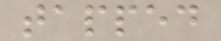tapped
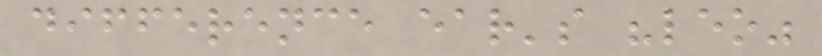difference ear's "leo"
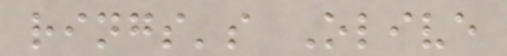rings's Olive
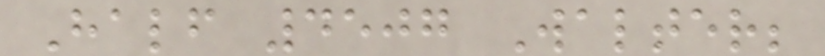Half 4507 Walter;
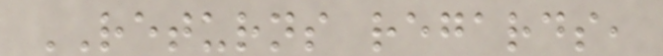RETURNS regards,
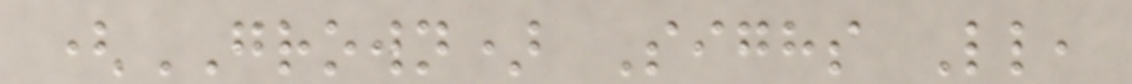(GROWN) Sighs Ll,
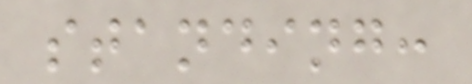standing:
